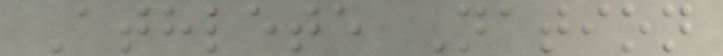Athlete Nation
